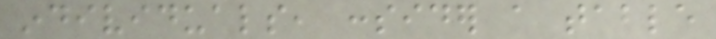individuals, consider a table
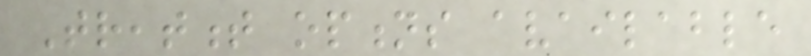Treatment options available
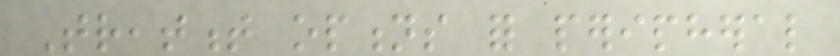Treatment options for peripheral
